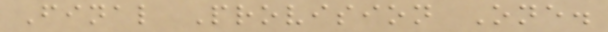Final Provision One.
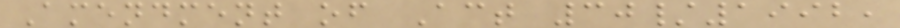Amendment of Act 30/1992,
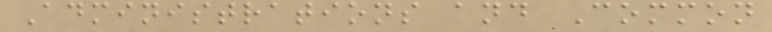Administrations and Common
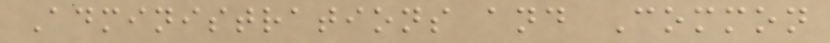Administrations and Common
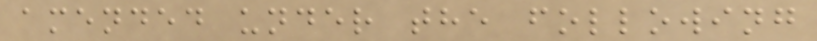amended under the following
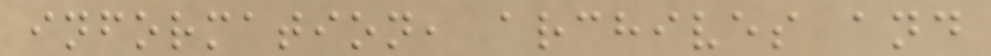information, archives and
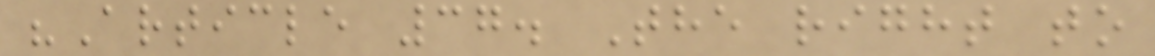"Article 37. The right to
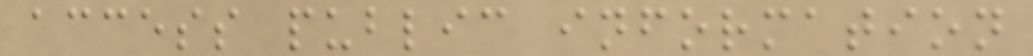access public information
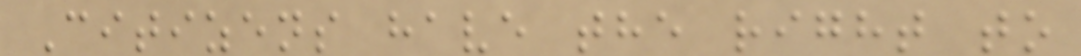Citizens have the right to
